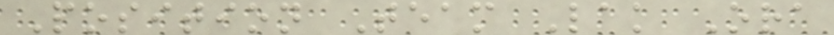Position Team Lak Ora
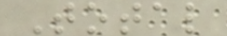Total
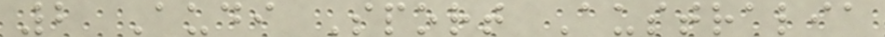2 Audi Sport Australia
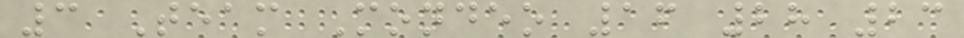3 Team Mondeo 16 28 23
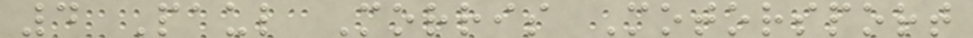4 Paul Morris Motorsport
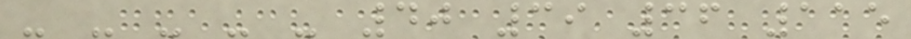- - - - - 40 39 36 115
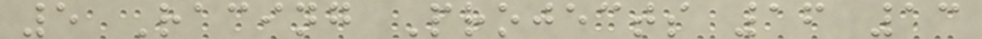5 Racing Projects 16 13
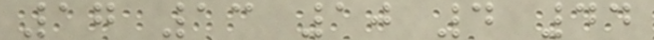17 13 10 4 44
